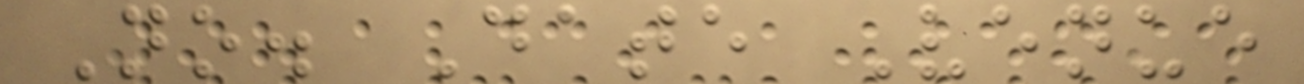No. Date Venue
